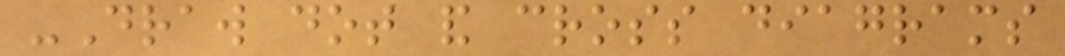-Draw dot and cross diagrams
